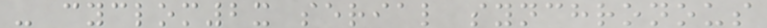- cyclom2x serial synchronous
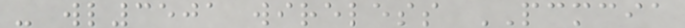- wl3501 wireless PCMCIA
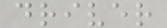driver
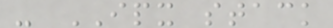- IPX stack
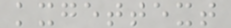kxgettext
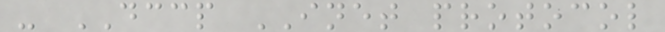- DCCP INET protocol
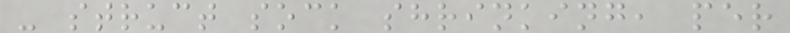- struct sock shrinking, per
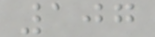107
